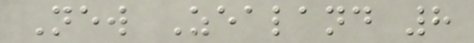New Zealand 8
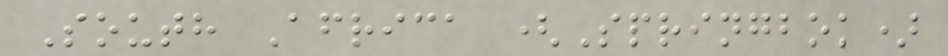South Africa (Springbok)
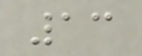13
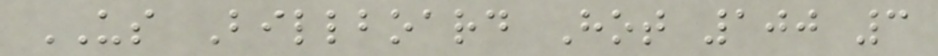US Billboard Hot 100 3
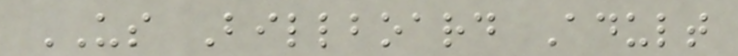US Billboard Adult
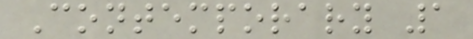Contemporary 1
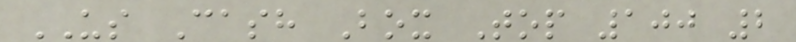US Cash Box Top 100 2
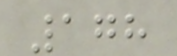178
